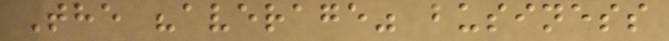The "average" business
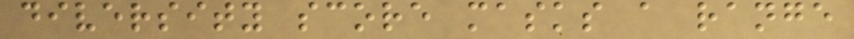diversity score masks a range
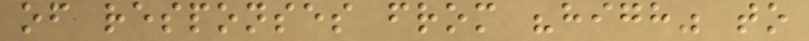of responses from "high" to
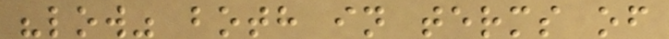"low" both in terms of
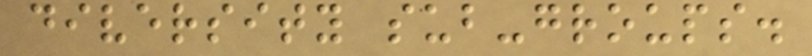diversity sub-groups.
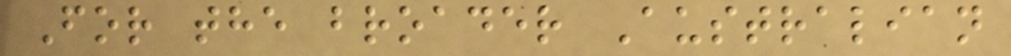For the broader Australian
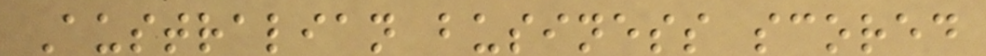Australian business scored
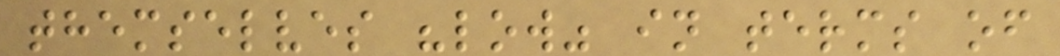themselves "low" in terms of
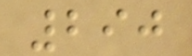290
